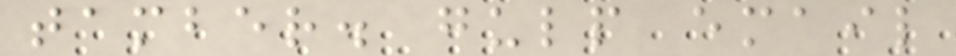tamber. gulp email
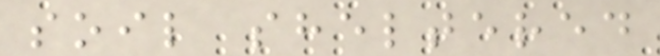soil sheltered
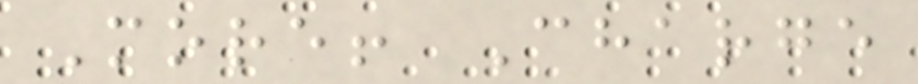More! Charge
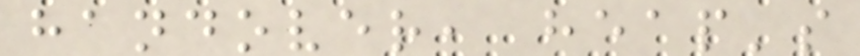handover, heap's
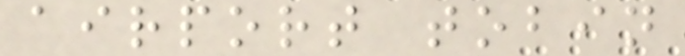airport tobin
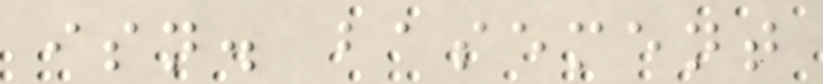isn. basement
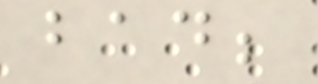bad;
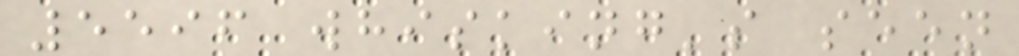5596 whisking's seen
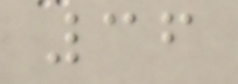36
